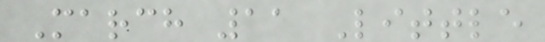March 11 Little
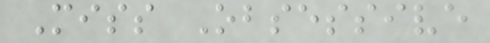Miss Obsessive
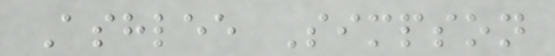Ashlee Simpson
